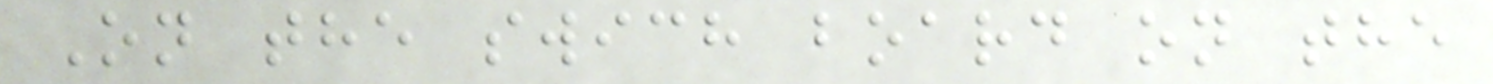On the swich board on the
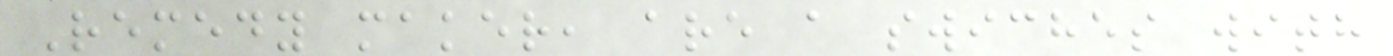Remedy maker, are a swiches with
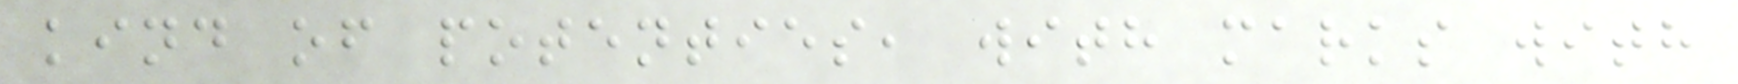kind of potenties, with marks with
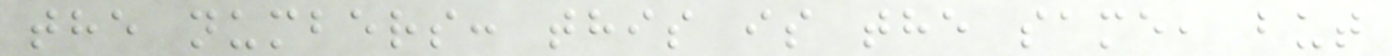the numbers: this is the same, but
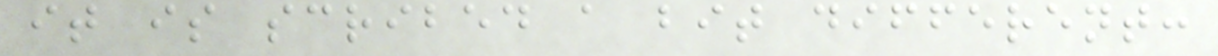it is scribed a bit different:
